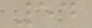54
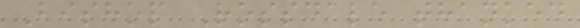Bishop Rossdale thanked
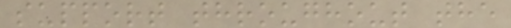support throughout the
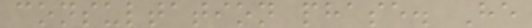consultation phase. He
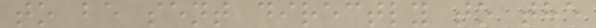to be sent directly to the
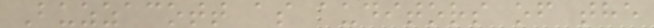Buzzacott as auditors of the
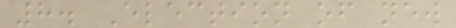8. Election of new
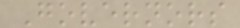Governors
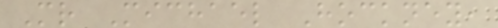Mr Michael Hockney,
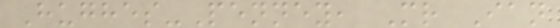Hughes-Penney, Mr Ian
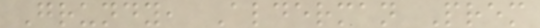Grundy, Alderman Prem
